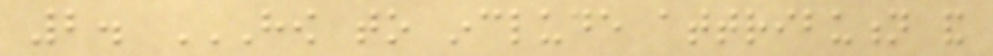2. HOW TO INCLUDE ATTRIBUTION AND
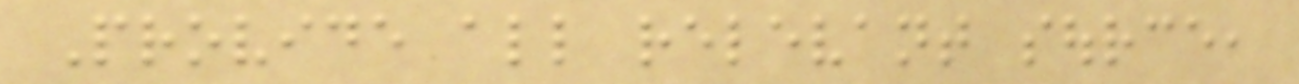Provide all relevant source,
